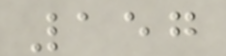157
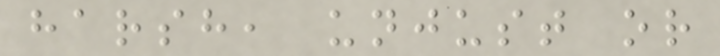harsh, unjust or
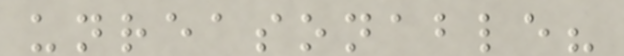unreasonable?
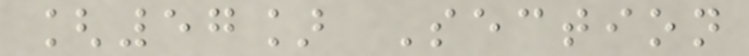[57] Section
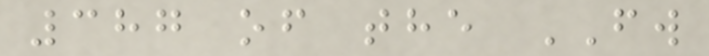387 of the FW
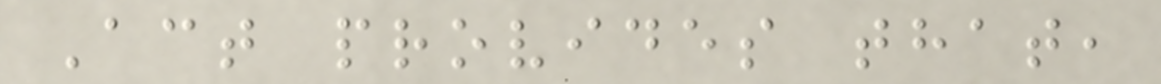Act provides that,
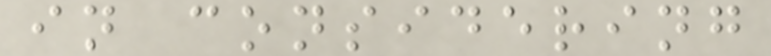in considering
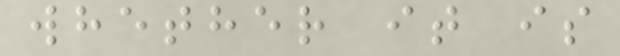whether it is
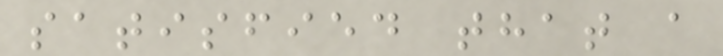satisfied that a
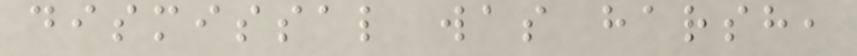dismissal was harsh,
